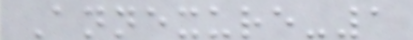Annexure-1
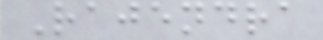Rajendra
